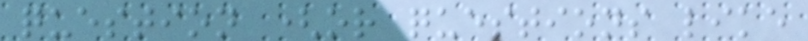question (or questions like
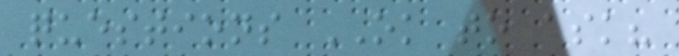questions OK to ask?
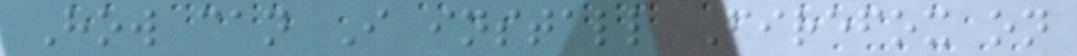How can I install Firefox on
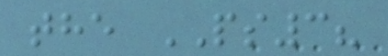the PS3?
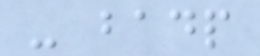- badp
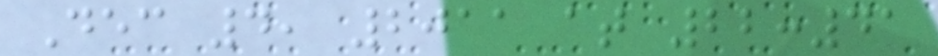Dec 4, 2011 at 22:41
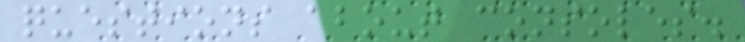questions about consoles.
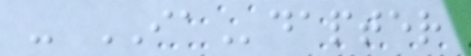- IAdapter
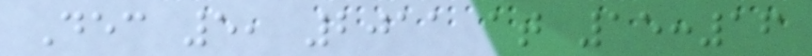Dec 5, 2011 at 15:16
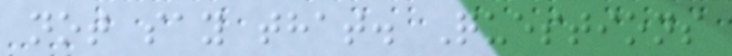not say that. Questions
